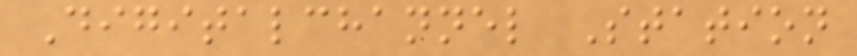Digitalchannel Station
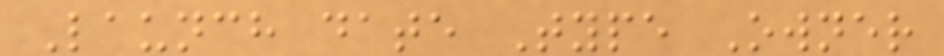Launch date Type Owner
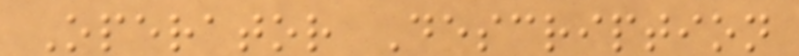Operator Description
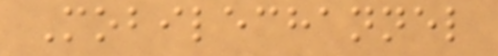Mobilechannel
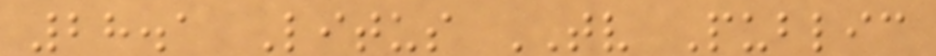28.1 Litus TV Public
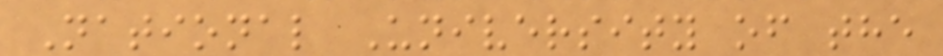National University of the
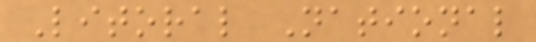Litoral National
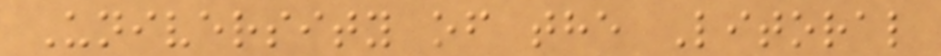University of the Litoral
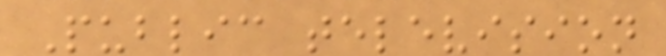Public television
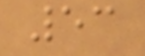53
